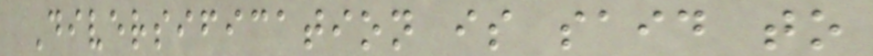Diversification is said to
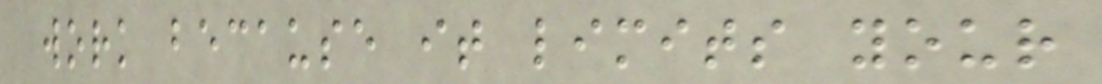work because it limits your
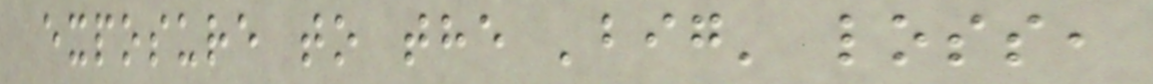exposure to the 'big' loss,
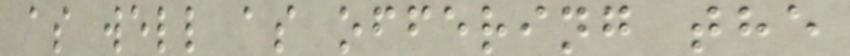as well as offering the
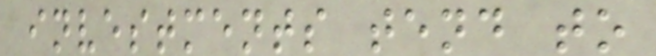investments tend to
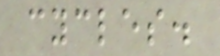cycles.
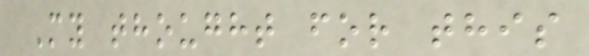My thought for this
